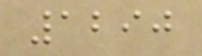1290
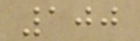100
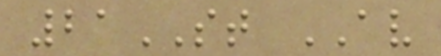21ST AV
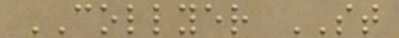COLLYER ST
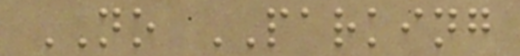NO PARKING
